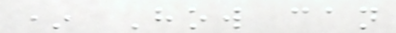* How can
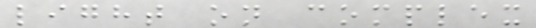light on complex
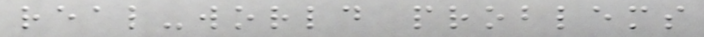real-world problems
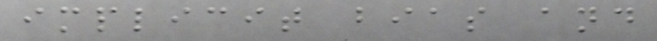implicit bias and
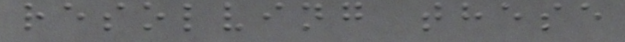resolving these
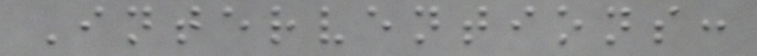Interventions:
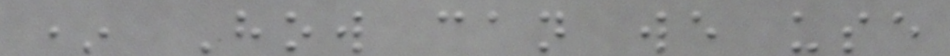* How can we use
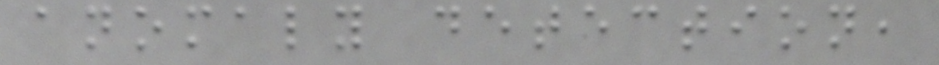anomaly detection,
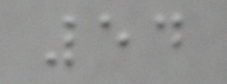54
